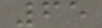65
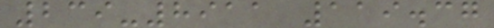239-8911 119.37
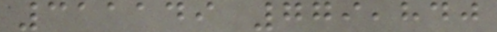311149 779,840
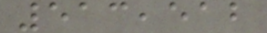513,512
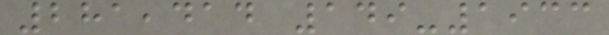281,414 149-1933
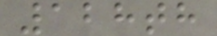128th
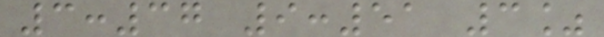3:37 9:51 3%
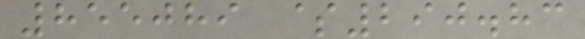855089 $290.83
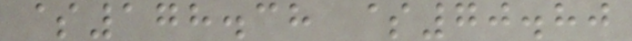$178.38 $70.80
